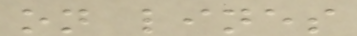on lines
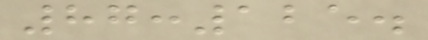87:125.
